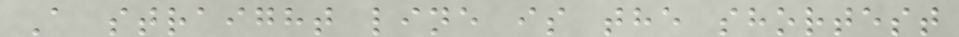A straight line is the shortest
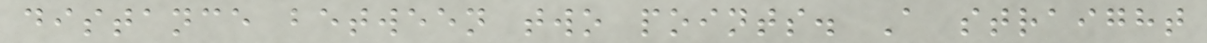distance between two points. A straight
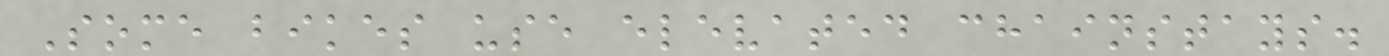Some bikes use elevated chainstays.
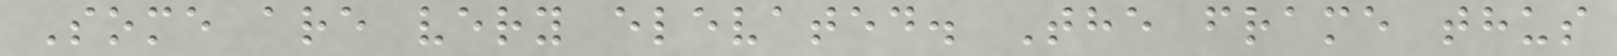Some are very elevated. The frame thus
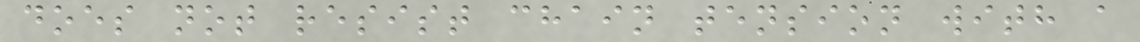does not resist chain tension with a
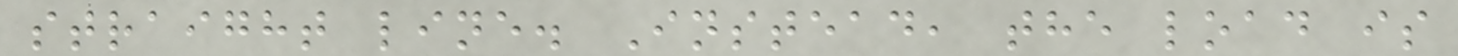straight line. Instead, the load is
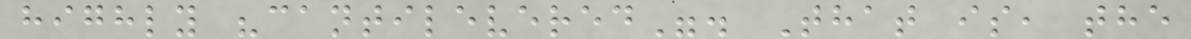highly "cantilevered". That is, the
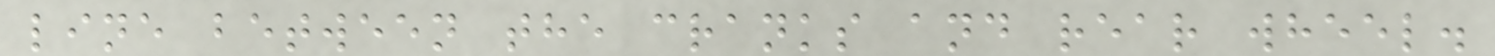line between the cranks and rear wheel.
